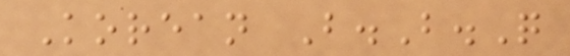Korean B.B.Q
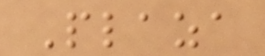Plaza
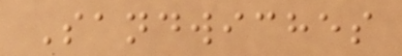Sandwiches
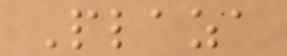Plaza
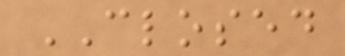CLOSED
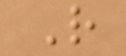R
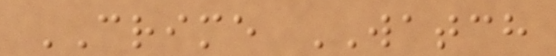CRIME WATCH
